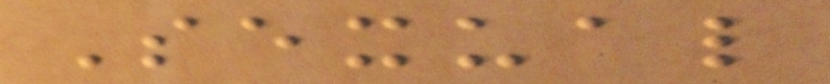Sexual
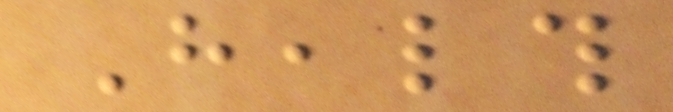Health
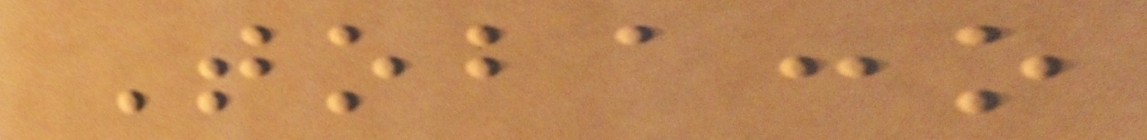Tobacco
